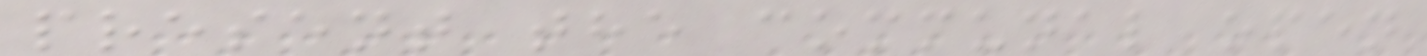present the communal open
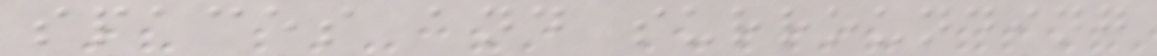spaces and surrounding
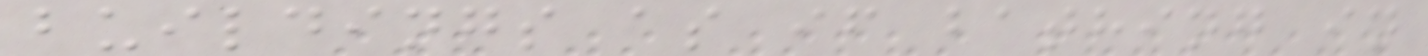buildings as if bathing in
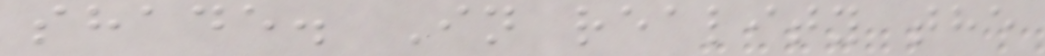shade. In reality the
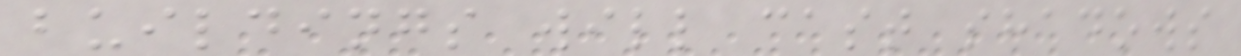buildings will cast shadows
